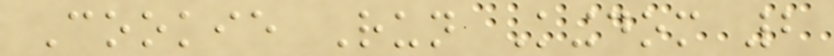Cookie Run Kingdom 2
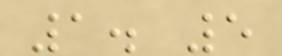1. 5
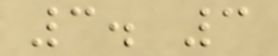3. 3
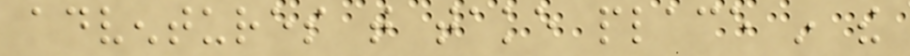adventures that take place in the
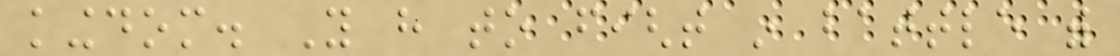kingdom. You have to fight in battle with
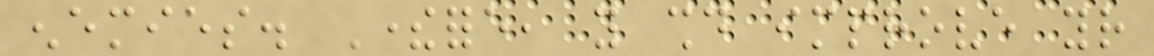enemies. Therefore, you should improve your
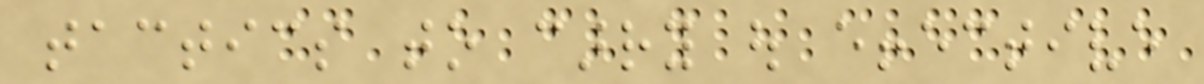tactics to carry out effective
